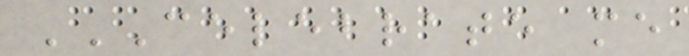CELEBRATE ME
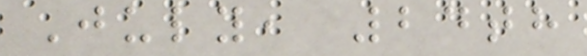July, 24th
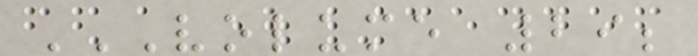VOLUME 29;
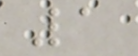1
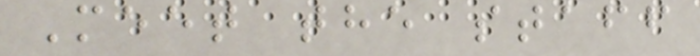Meet the staff
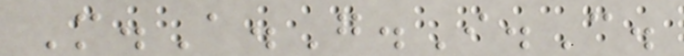M.A.G.I.C.
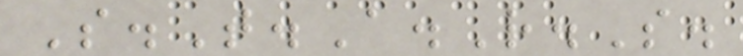S.T.A.R.S.
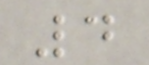4
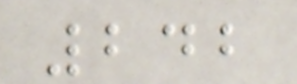242
